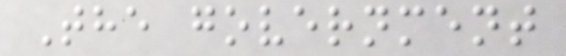The government
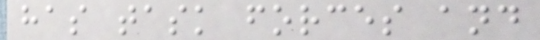has task forces and
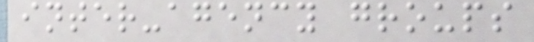inter-agency groups
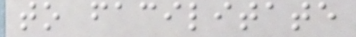to facilitate
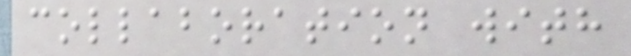collaboration with
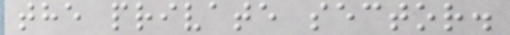the private sector.
